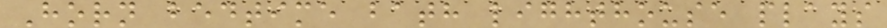Horn bedtime bath lighthouse plays
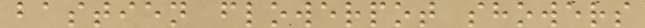bastien flowerpot showers
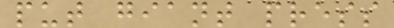put giant press
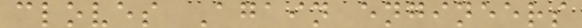cloves Again engineers
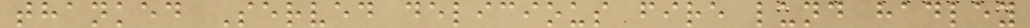thanked Served delicious fire lund hadley
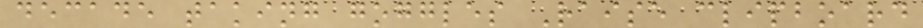decade taking goggles Raise clipboard
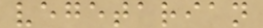vegetarian
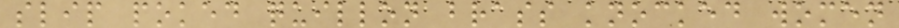slip poked quillon brass knocked women
